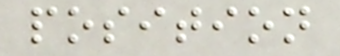position
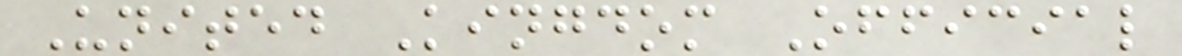United Kingdom Official
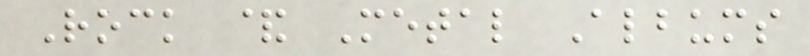Rock & Metal Albums
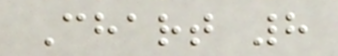Chart 8
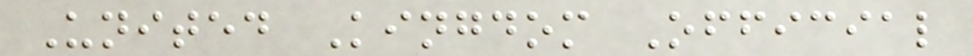United Kingdom Official
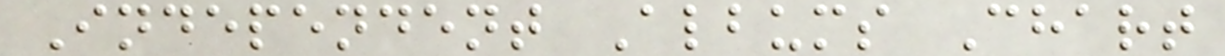Independent Albums Chart
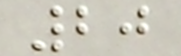20
